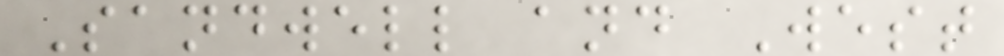Sandwell and West
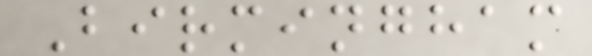Birmingham
